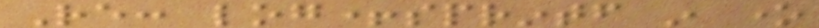Re: log+sprintf in one
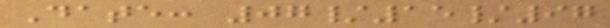Date: 07/15/97
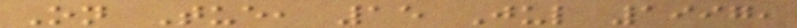On Tue, 15 Jul 1997,
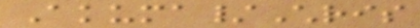Akuma/Chris
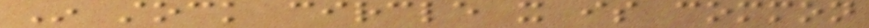In stock circle it is common
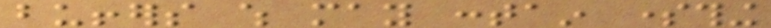buffers which may contain something
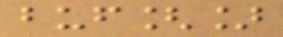buf[]
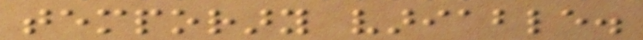temporary variable.
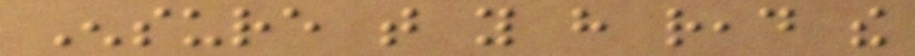Ensure that you have read the
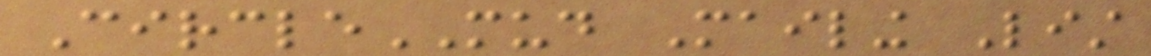CircleMUD Mailing List
